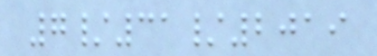7/31/2019
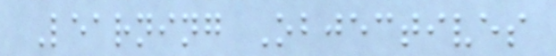Learning Objectives
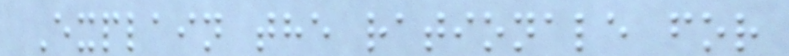Explain the rationale for
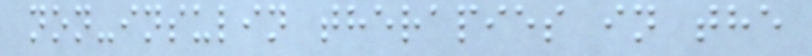non-insulin therapies in the
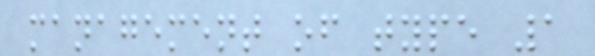management of type 1
